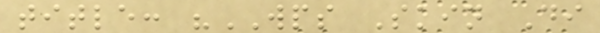title: "WPS Skin Di
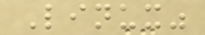Linux"
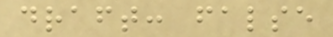draft: false
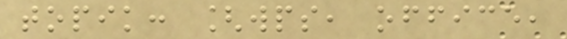topik: [wps, office,
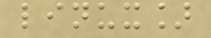linux]
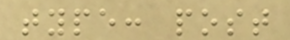type: post
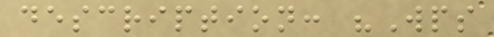description: "Wps
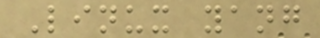Linux yang
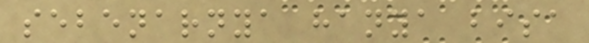sebenarnya hanya bisa
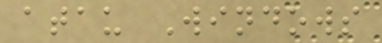atau Windows
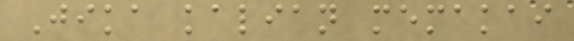Jika kalian memakai
